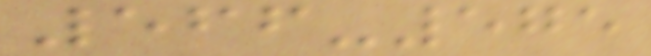566-575
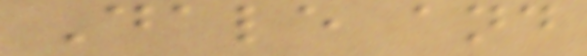Dale and
